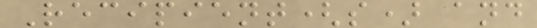Recipient(s) and
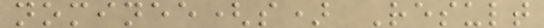nominee(s) Result
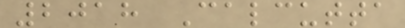2018 Calcutta
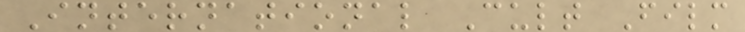International Cult Film
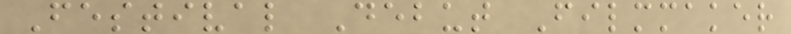Festival Debut Filmmaker
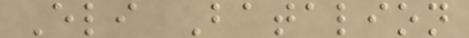Eli Batalion
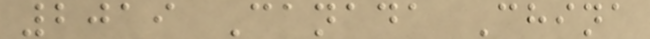2019 Canada China
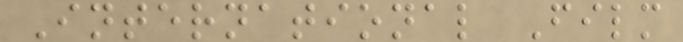International Film
